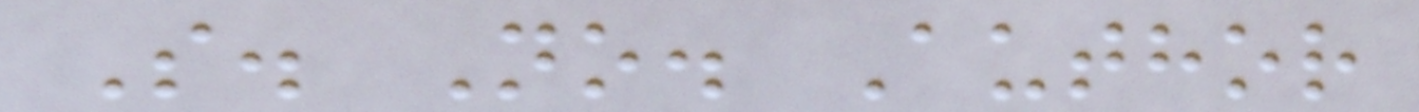S. No. Author
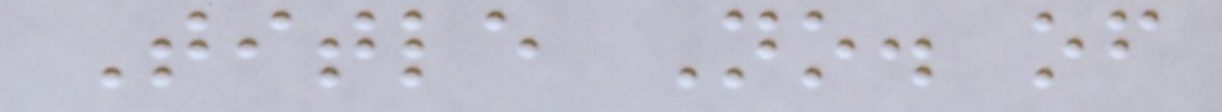Title No. of
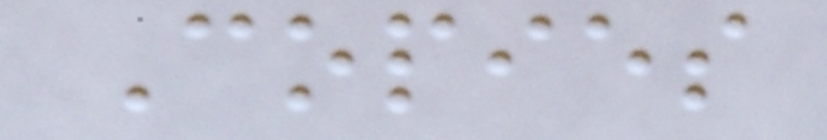Copies
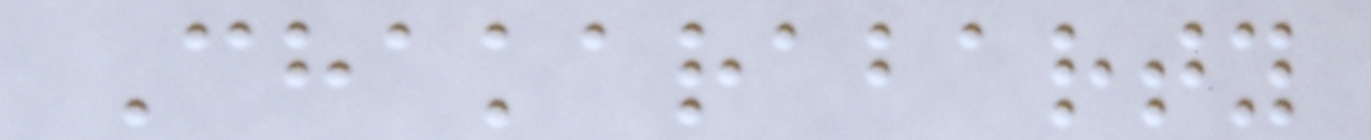Chakarabarty
